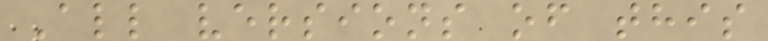All versions of this
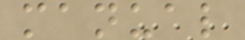manual
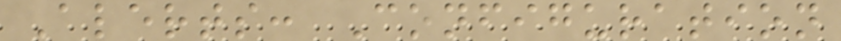Alerts: Configuration
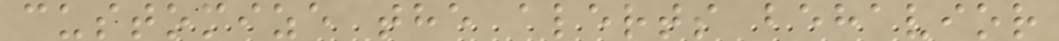customize the alerts behavior
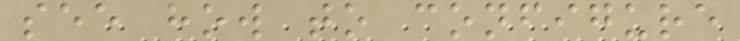see how to configure
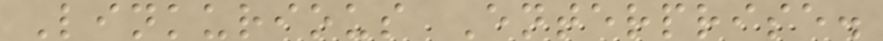Linkurious Enterprise.
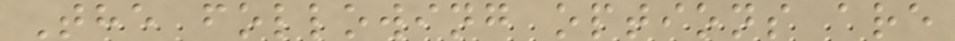The following options are
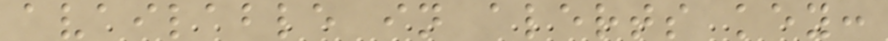available in alerts key:
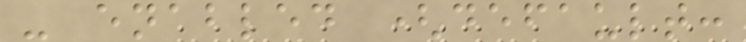- enabled (default:
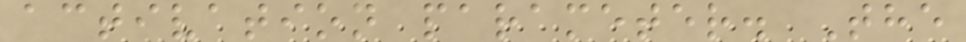activation parameter. The
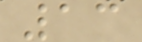13
